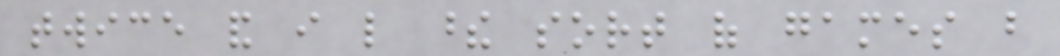twice and i like these sort of games but
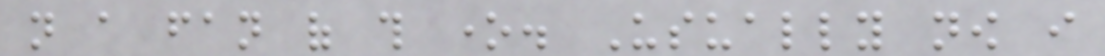not a fan of this one. Usually now i
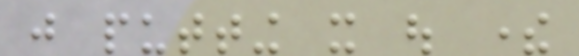just putting it out there
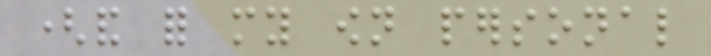(and for my own personal
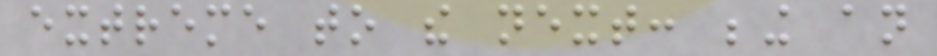extreme to the next: being an
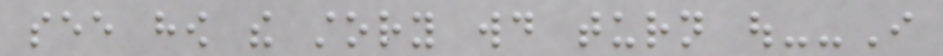see how the story would turn out--I
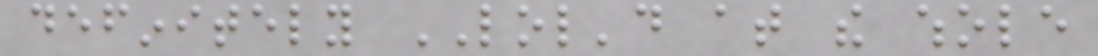definitely LOL'd at the whole
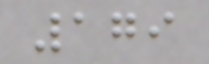179
